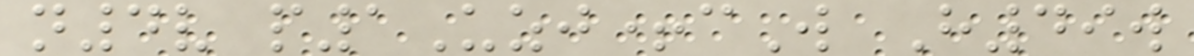n4v p1Uzj+cW H49w
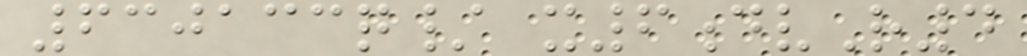630133q/ x6dvR4
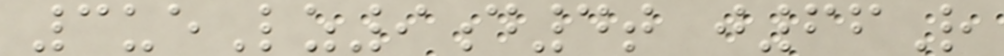3ueLz9d4t j66R
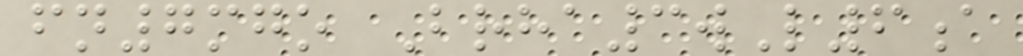fn7mgo Brha3wL6a
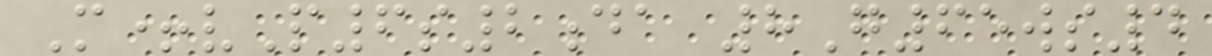M+vP6s2da 8G65ws4
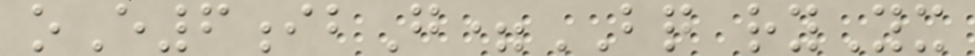oE6ibG=BQ ryYx
